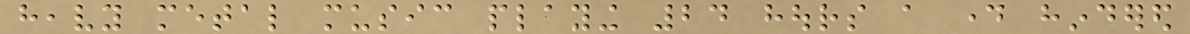heavy metal music playing 24 hours a day hindered
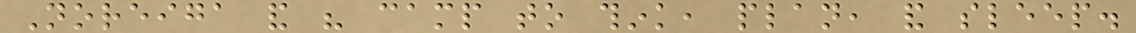Noreiga and his camp to think, plan, and sleep.
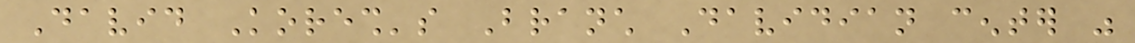David Koresh's Branch Davidian center was
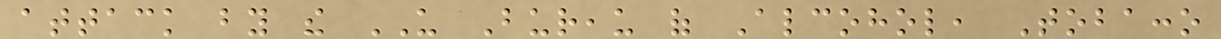attack by the US Bureau of Alcohol, Tobacco
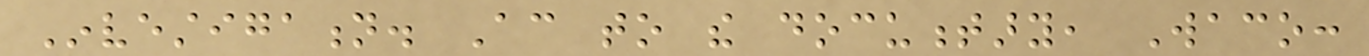Investigation. According to the documentary, Waco:
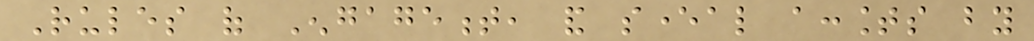Rules of Engagement, and several accounts by
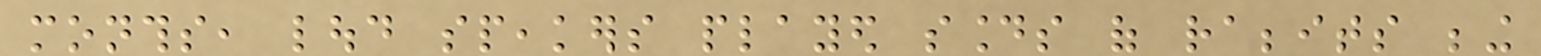months, loud speakers played sounds of rabbits being
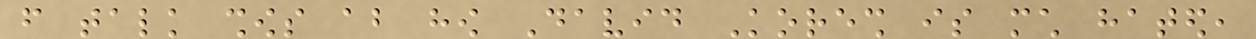from talk shows about how David Koresh is much hated,
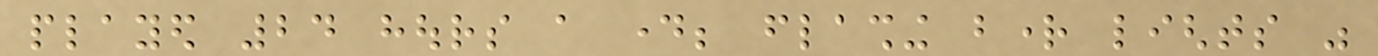played 24 hours a day; flashing bright lights was
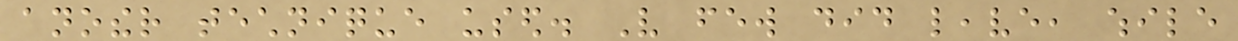another technique used. Very few did leave, while
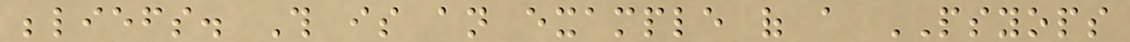beliefs. This is an example of a PSYOPS
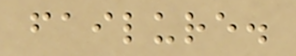failure.
